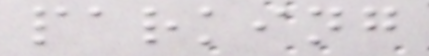parking
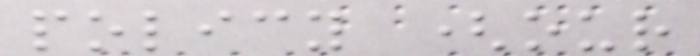policy (our
